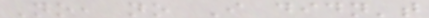No, no I didn't
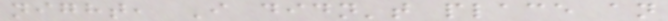night, I didn't place an
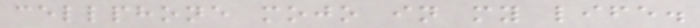cellphone mojo in my life.
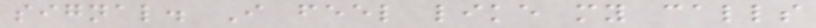signal. I feel like my calls
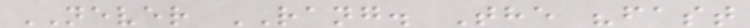NEVER RANG. The "fast
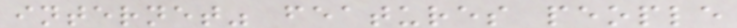internet" features people
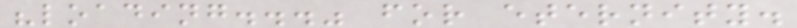"loading..." for eternity.
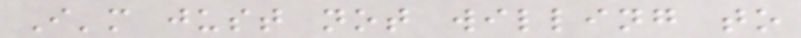I'm just not willing to
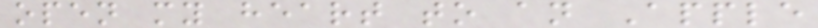open my heart to an Apple
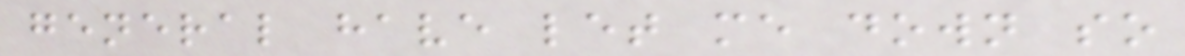general have let me down so
